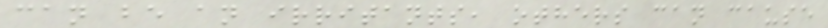can be an irritants, others can cause
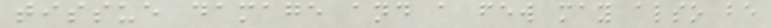tissue damage and a few may also be
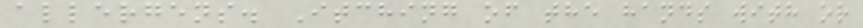allergens. Itching of the hands with or
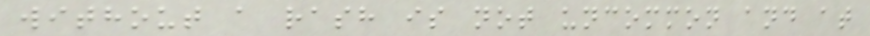without a rash is not uncommon and at
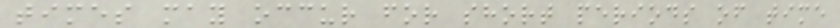times may occur for short periods of time
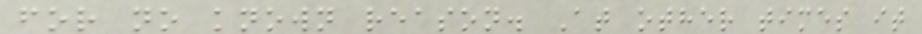for no known reason. At other times it
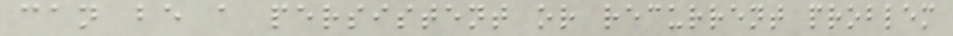can be a persistent or recurrent problem
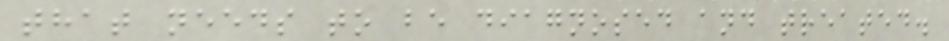that needs to be diagnosed and treated.
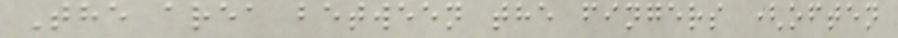The area between the fingers (often
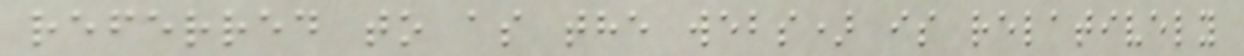referred to as the webs) is relatively
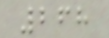268
